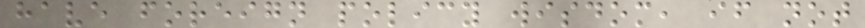have foreign policy wisdom, if not
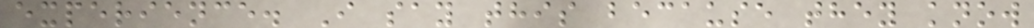experience. I say this because they know
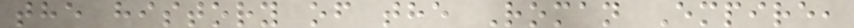the history of the Roman Empire,
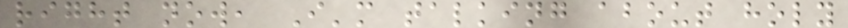right now, I'm talking about holy
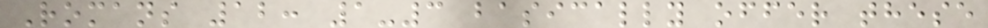Romans 12: 1-3 basically offer these
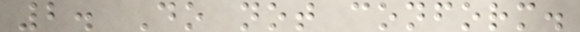2. Do not conform.
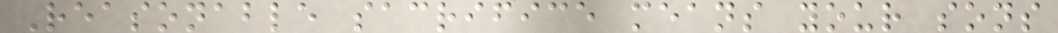Reasonable sacrifice means your sons
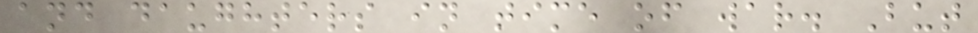and daughters in time of war. But
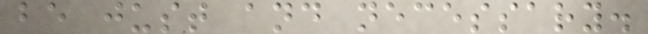be just and necessary.
